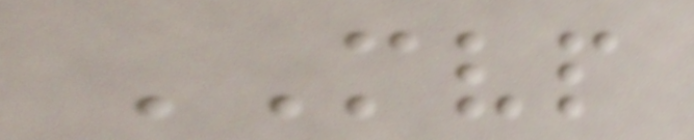MVP
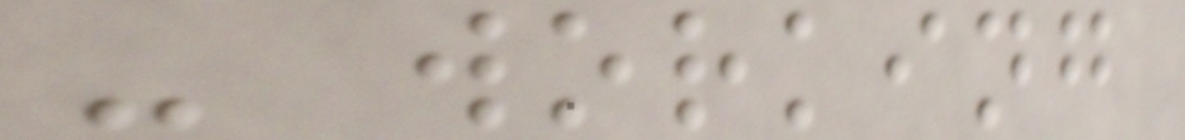- working
